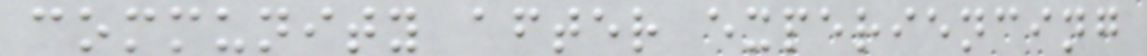community after experiencing
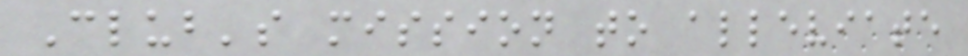Club's mission to alleviate
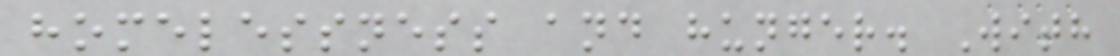homelessness and hunger. With
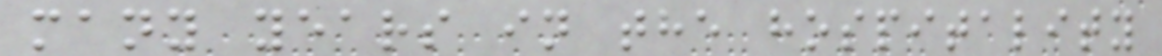many years in the hospitality
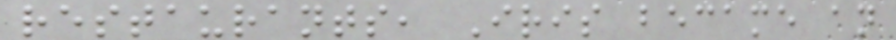restaurants, Iris became an
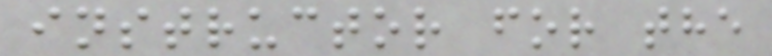instructor for the
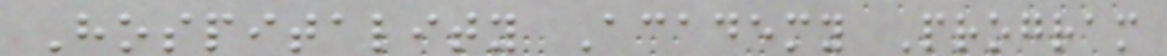Hospitality Academy Program
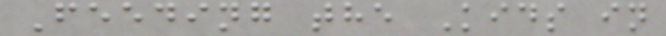Feeding the Kids in
